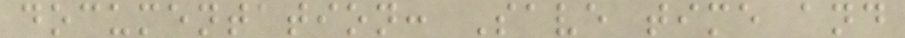documentation: Save time and
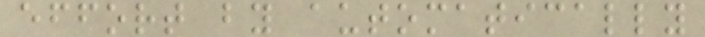effort by automatically
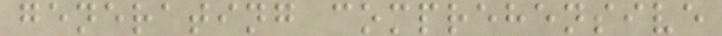generating comprehensive
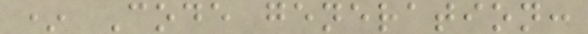* Code generation:
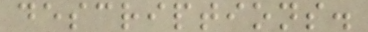descriptions.
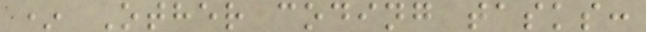* Other coding tasks:
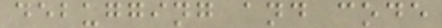debugging and code
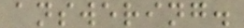answering.
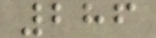286
